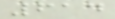614
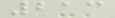213
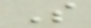S
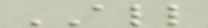ALL
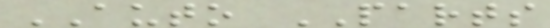AUTO PARTS
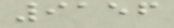9156
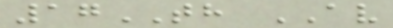17TH AV
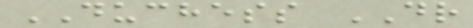DUCHESS DR
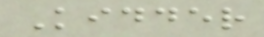Kidder
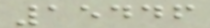15446
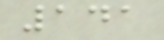141
